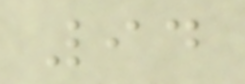94
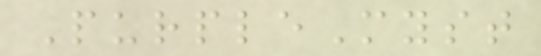PurpleMyst
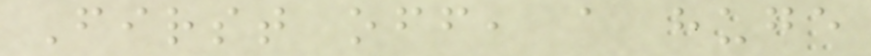First off, a huge
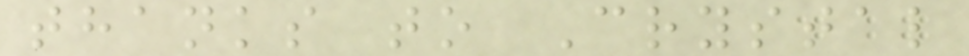thanks to Crystal
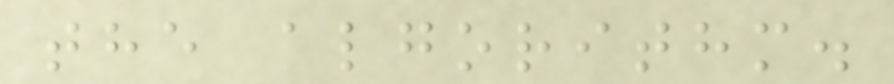the algorithm.
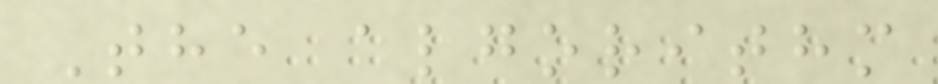The algorithm
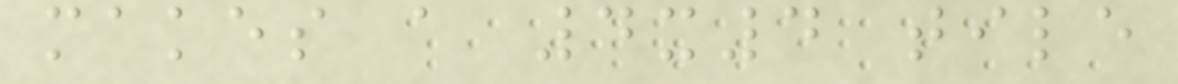makes a 4x4 tile
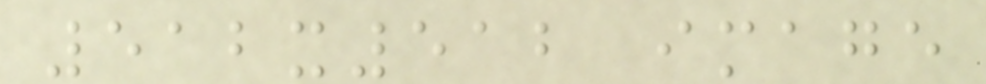512x512 image
